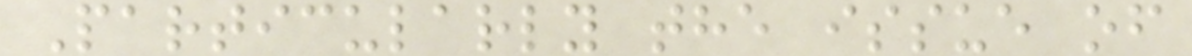Particularly the issue of
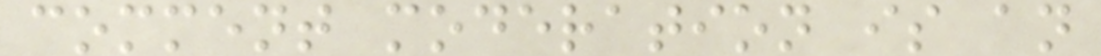comment moderation is an
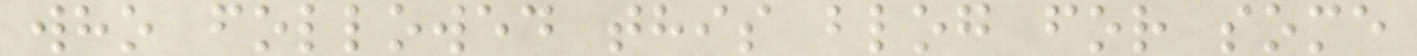who followed this blog for some
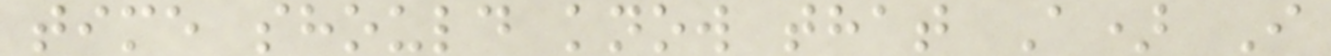time should know that A) I
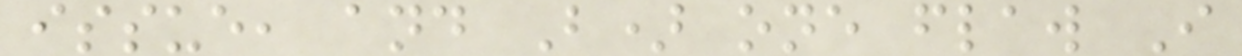issue, and B) one flaw I
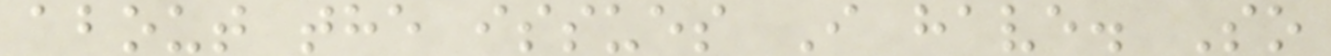about the issues I have. So
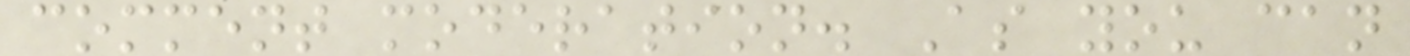comment moderation. As you can
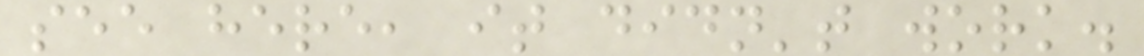see here, it didn't work.
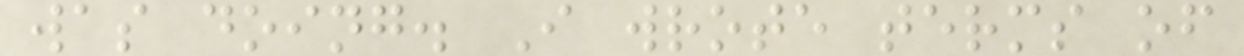was doing. I wrote terms of
